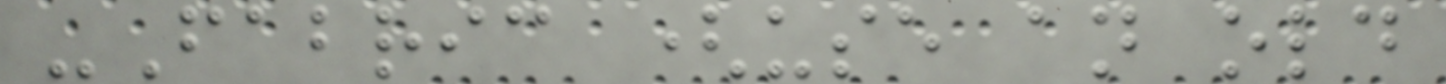-Fabric (use an old
